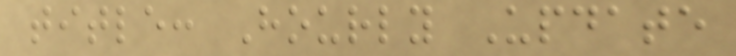title: Hourly Update
